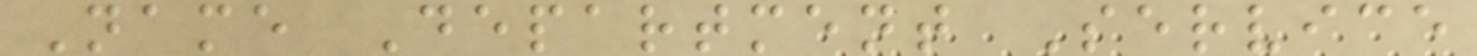Name Department Service
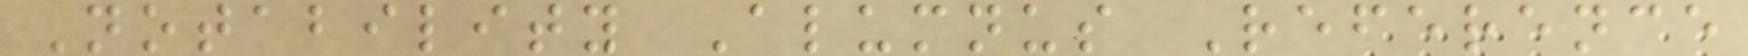Notability Alumnus Reference
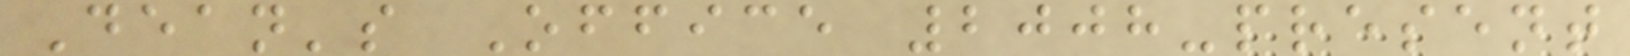Dean's Office 2008-present
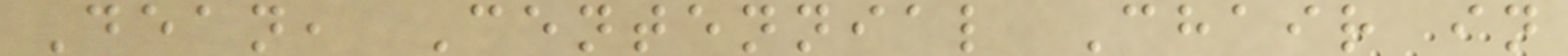Dean, Centennial Chair in
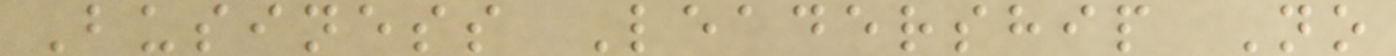Business Leadership No
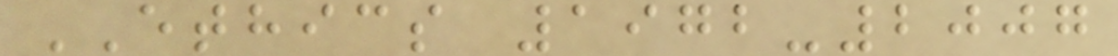ETHICS 1972-2007
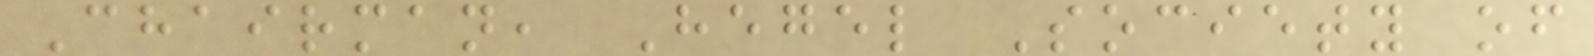Chairman, Hegel Society of
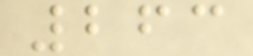263
